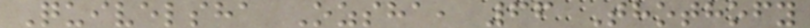Quivelsha Ozsha, 66 Thothofy
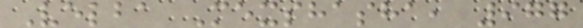Velba Mexshasha, 977
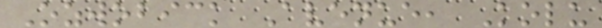Ozwobick Avenue, Kolu
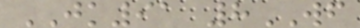JK91 8WF
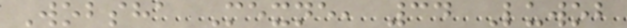Wobsha Mexne, 34 Luwob
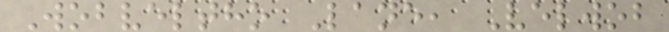Wobveltho Lane, Velwob
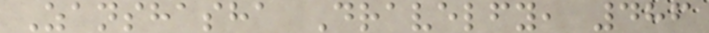Zanshasha Dravelfy, 486
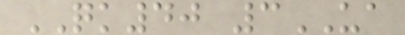QK40 3UA
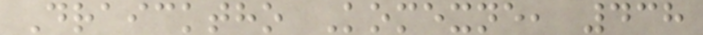Draicktho Komexne, 438
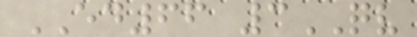ED66 3QV
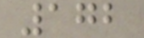172
